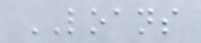LOANS
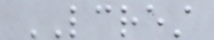LCREST
